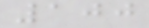100
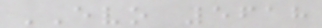EVO 5618
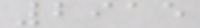2915
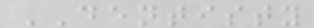DENTISTY
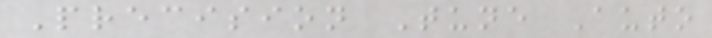Precision Tune Auto
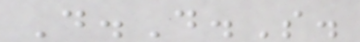D.D.S.
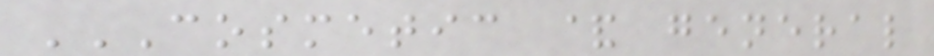COSMETIC & GENERAL
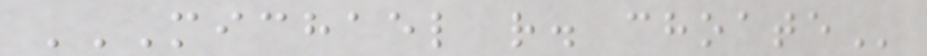MICHAEL R. CHOATE
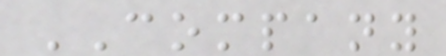COMPANY
